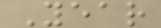Year
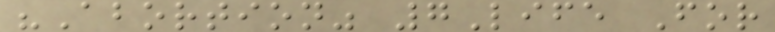"Abortion" 7Life For
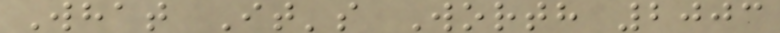What It's Worth 2003
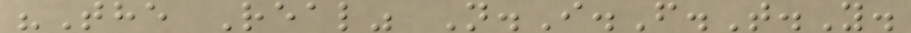"The Real" N.I.F.T.Y.
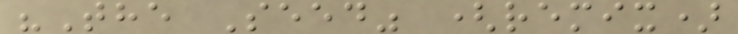"The Seed" (remix)
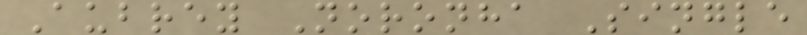Aubrey Noronha Single
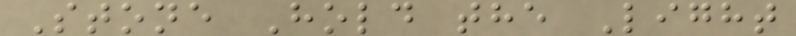Stone Hold the Light
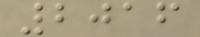2016
